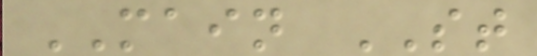MAIN ST
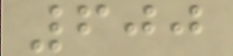600
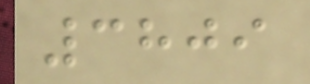3809
